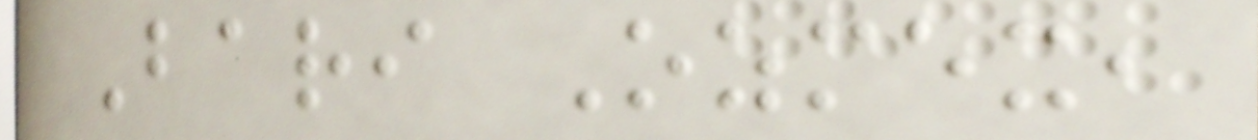Bari Ozmex,
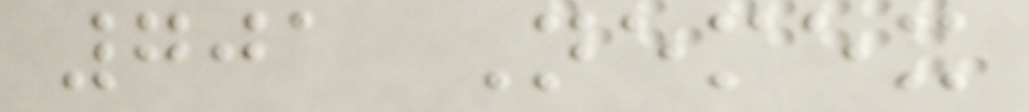701 Nemex
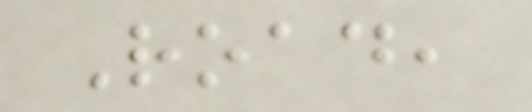Road,
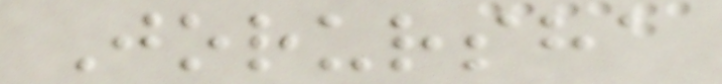Jorursha
